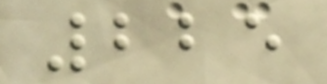225
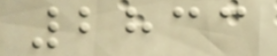2833
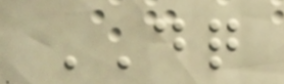DQ
